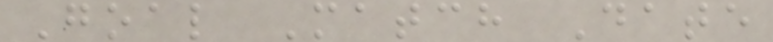Goal Match Date
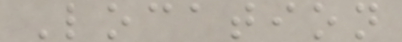Location
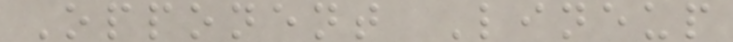Opponent Lineup
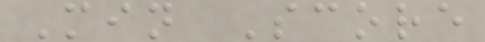Min Score
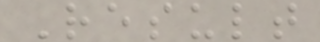Result
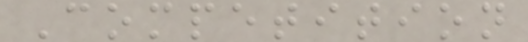Competition
